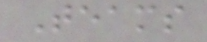Teams
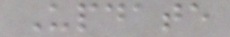Update
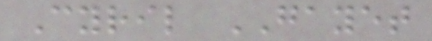Cyril GAYET
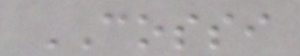COSSI
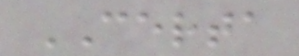CERTA
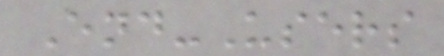End-Users
